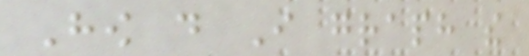How do I graph the
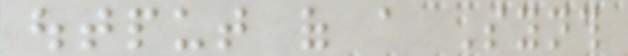output of a Synth
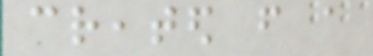created from a
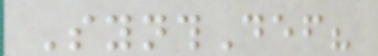SynthDef?
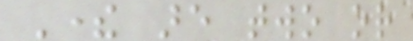There are two or
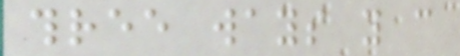three ways you can
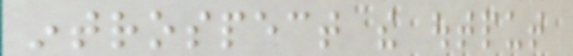introspect the output
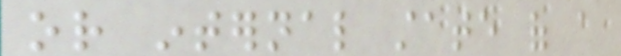or internal state of a
